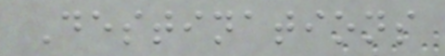Destinations
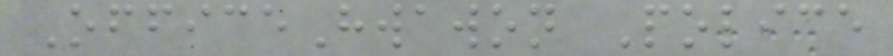OfficeHwawon Police
